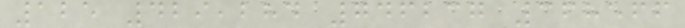125 429,284 746237 368566
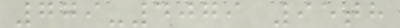779-4079 95th
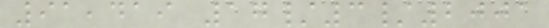91,419 17/3/2001
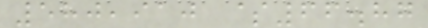580,910 $66.87
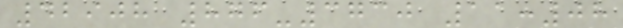42908 876-3730 11:08
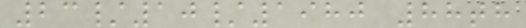23/10/1980 88th
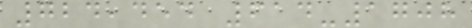724,454 614-1708
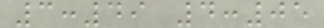3:49 4:05
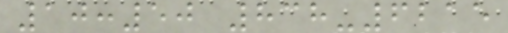10:50 838-6215
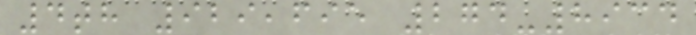4th 929,695 274-8934
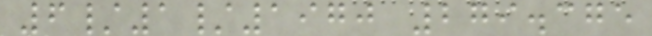6/1/1970 279.375
